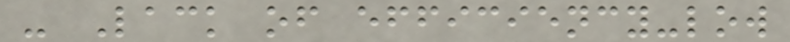- Lack of efficiency-low
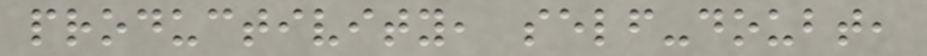productivity, self-doubt,
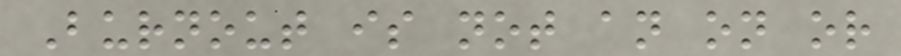Burnout is not an on or
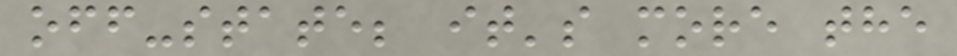off-state; it's more the
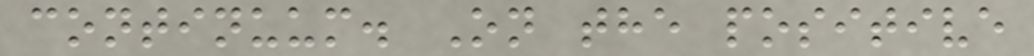continuum. On the positive
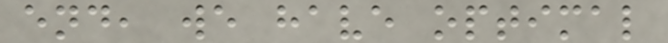end, we have optimal
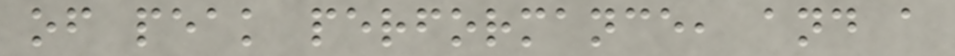of peak performance, and a
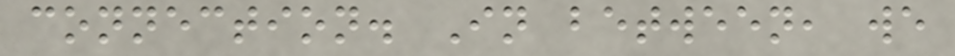connection. In between, we
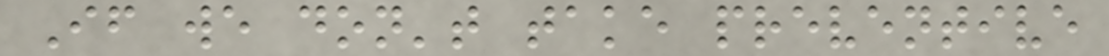If we don't take preventive
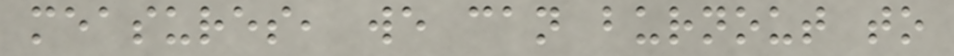measures, we can burnout to
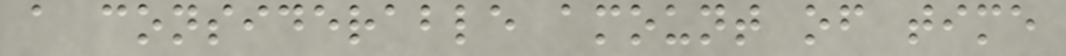a considerable amount of time
